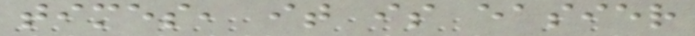times, it is easier
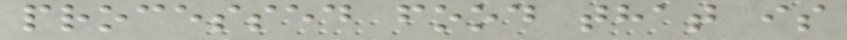processed food that is
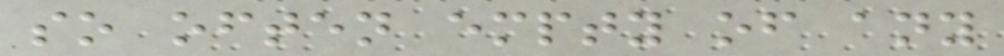so often empty of any
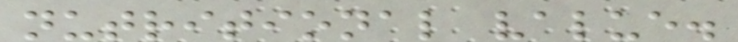nutritional value.
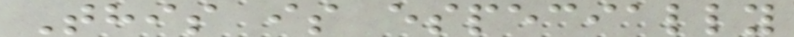This is especially
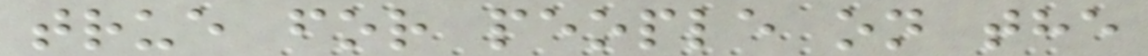true for people on the
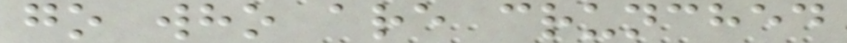go who are crunched
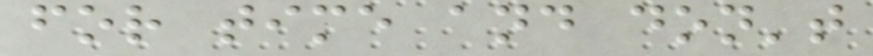for time and don't
